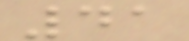41
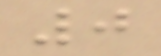0
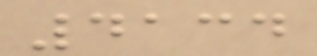4134
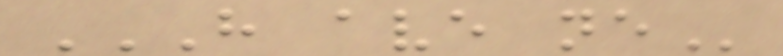H AVE NE
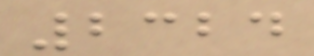2324
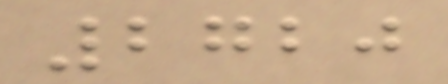2720
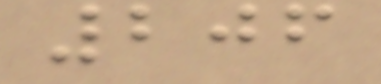206
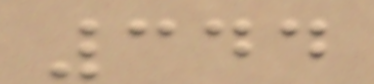344
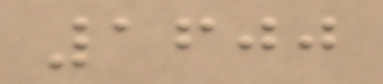1600
